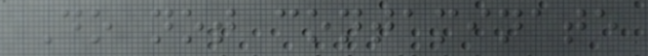Do not contaminate
